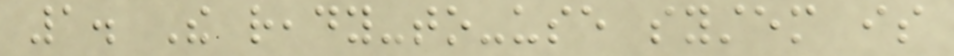1. The ready-to-use system is
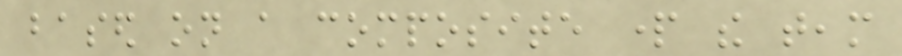based on a composite part the team
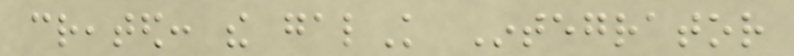created: the galK Integrator
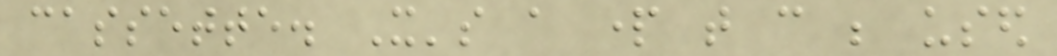cassette. It's a part that can be used
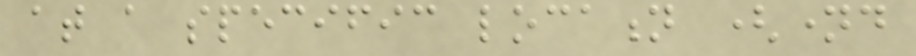at a specific location (named
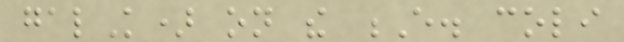galK) on the E. coli
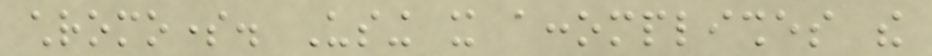chromosome. Using it accomplishes the
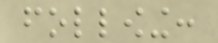following:
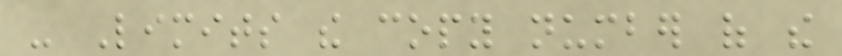- Limits the copy number of the
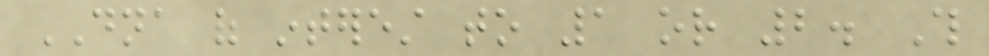DNA of interest to 1 or 2. This
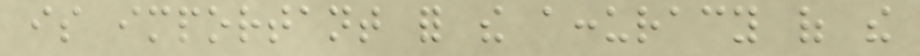is important for the accuracy of the
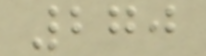270
